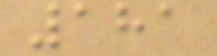181
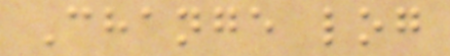Change log
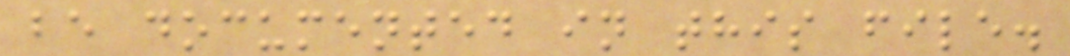be documented in this file.
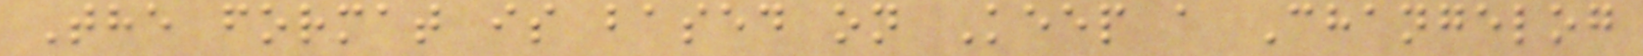The format is based on Keep a Changelog
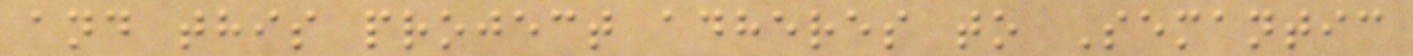and this project adheres to Semantic
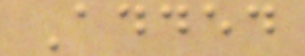Added
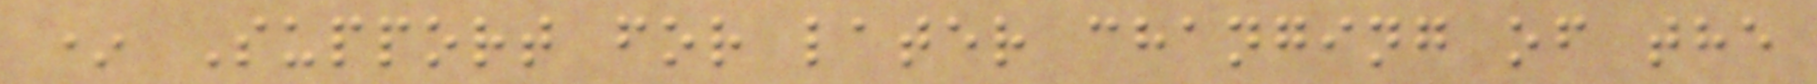* Support for later changing of the
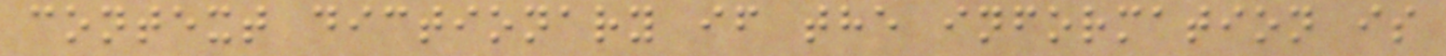context dictionary if the information is
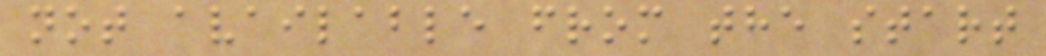not available from the start
